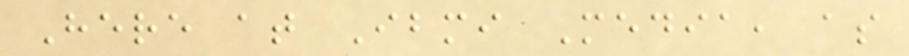Here at Ibmi Media, as
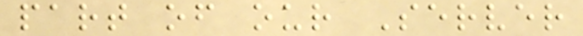part of our Server
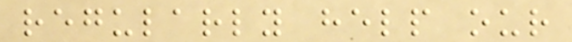regularly help our
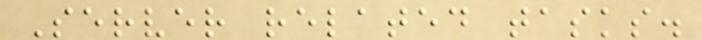Server related tasks.
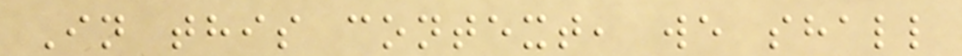In this context, we shall
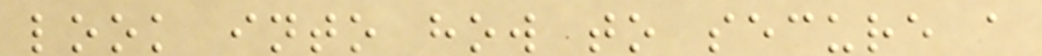look into how to secure a
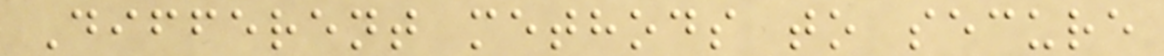Different methods to secure
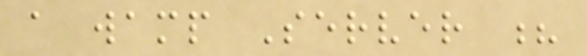a wamp Server ?
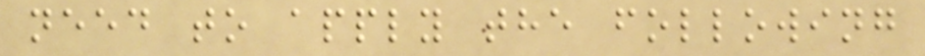need to apply the following
